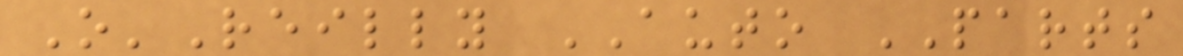O'Reilly AUTO PARTS
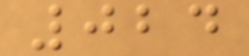024
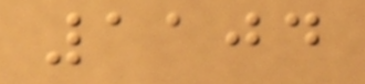1104
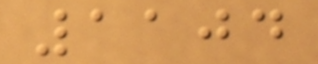1104
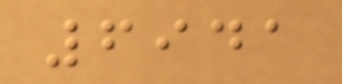6941
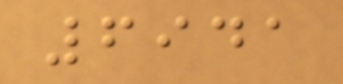6941
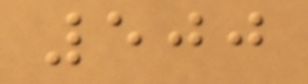500
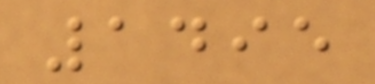1495
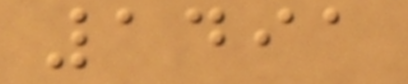1491
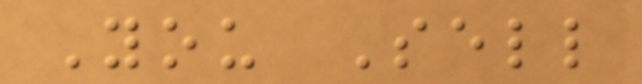You Sell
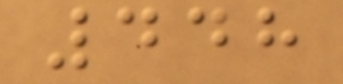448
